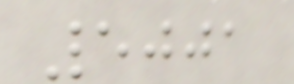5001
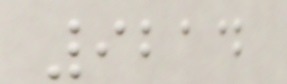9214
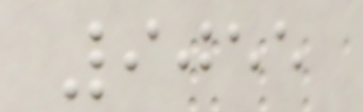9055
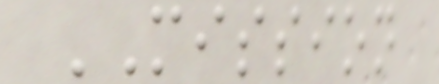MISSION
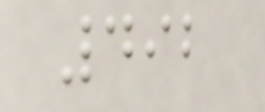492
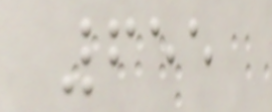655
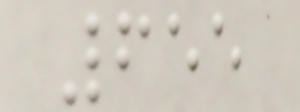655
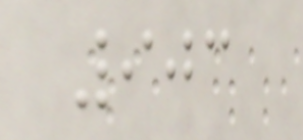903
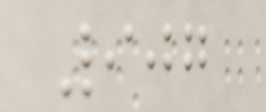907
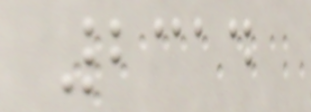2314
